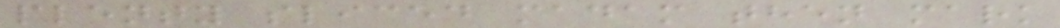plenty sliced madam then mark
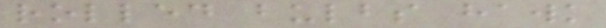rolled bulbs hawk
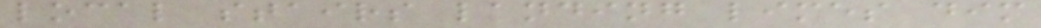local stairs landing limes dim
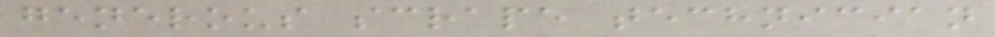generous scrape technician
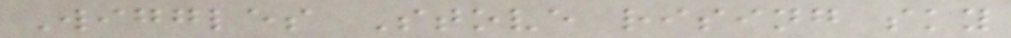Wiggles Stove rising sky
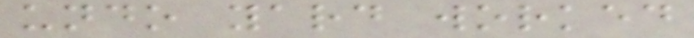undo yard worked
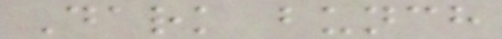Dark bunch
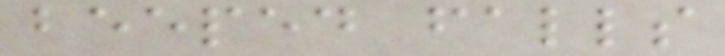beeped falls
